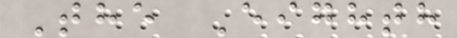The Eighth
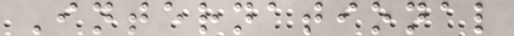International
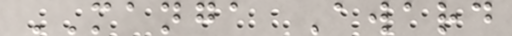MANGA Award
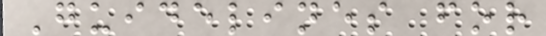Guidelines for
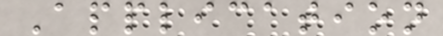Application
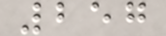257
